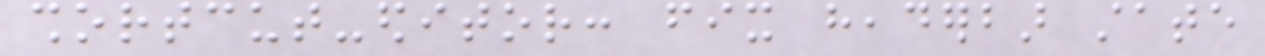shortcut-editor: fix headerbar state
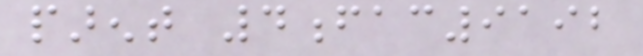parent 4fac9192
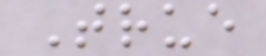True
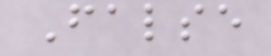False
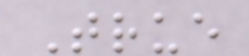True
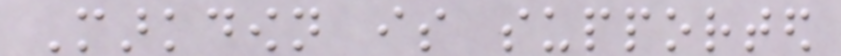Markdown is supported
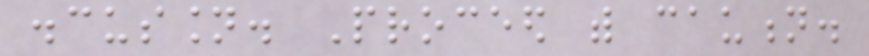discussion. Proceed with caution.
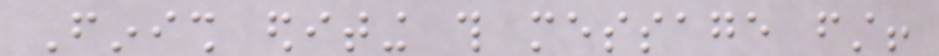Finish editing this message first!
